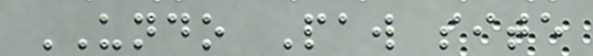UNDO Paw site
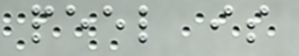peel is
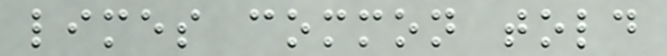limes common told
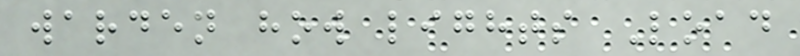warden how lights Load
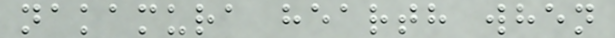nakamura hearth when
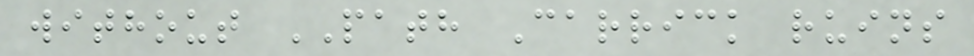without PATH Carrick ruins
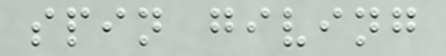spin giving
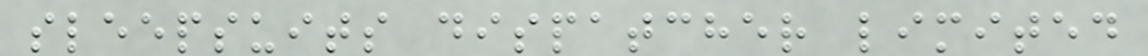sleepsuits dispatcher limited
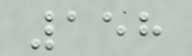158
